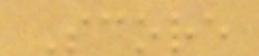Score
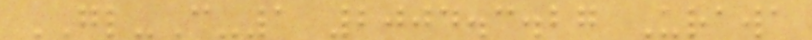GL-C-1 2004.3.27 Urawa
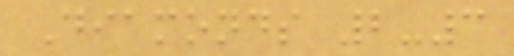Diamonds 2-3
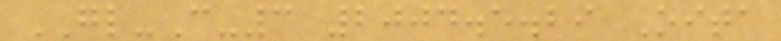GL-C-3 2004.5.29 Oita
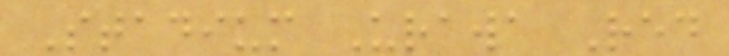Stadium Urawa Red
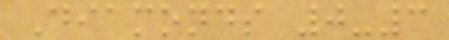Diamonds 0-3
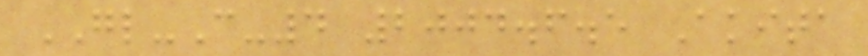GL-C-4 2004.6.5 Akita
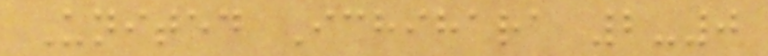United Ichihara 2-0
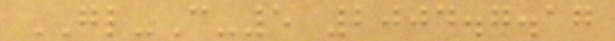GL-C-5 2004.7.17
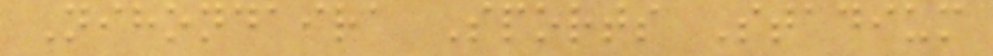Nihondaira Sports Stadium
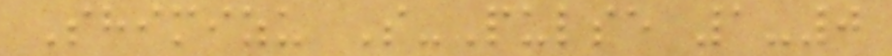Shimizu S-Pulse 1-0
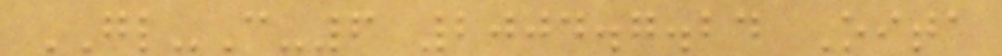GL-C-6 2004.7.24 Oita
